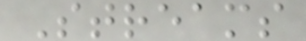Streams
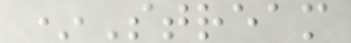*Stream
